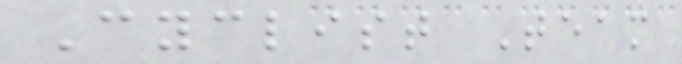Cyclist Team
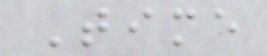Time
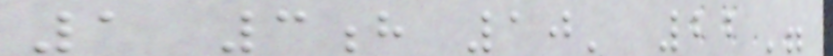1 3h 10' 22"
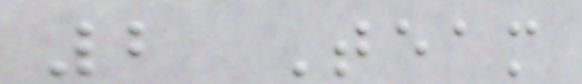2 Team
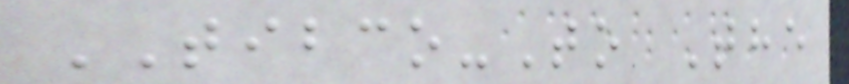TIBCO-To The
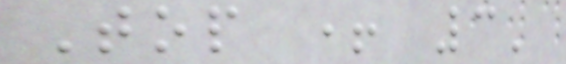Top + 3'
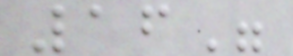16"
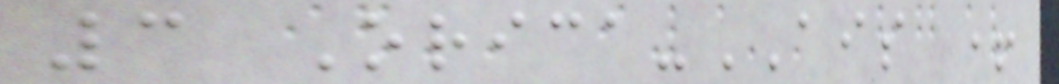3 Orica-AIS +
